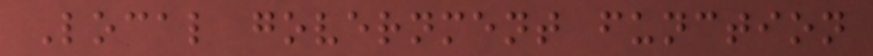Local government function
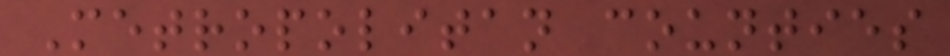Metropolitan counties
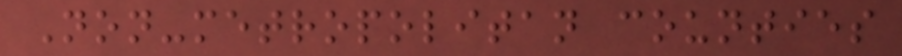Non-metropolitan counties
